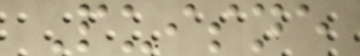Puisne
